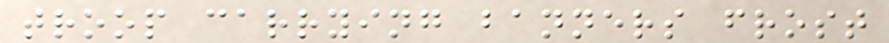troop carrying banners frost
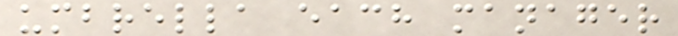umbrella each manager
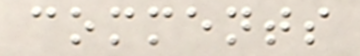comments
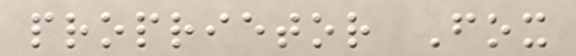proprietor Fox
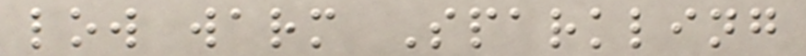low warm Sparkling
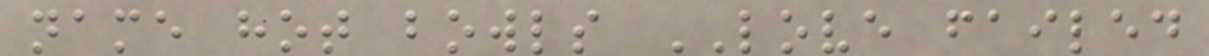name hot bowls LOVE failed
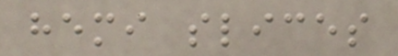hemi slices
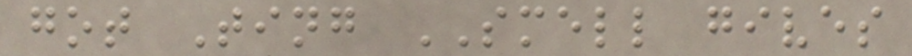got Ting SMELL gives
